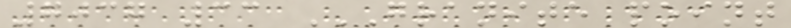7037 33 GRANITE POINT
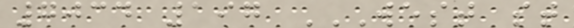7034 197 WEST ST
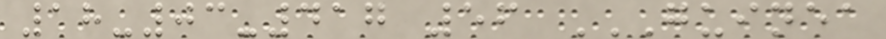18-03-417 56 GUINEA
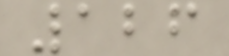126
